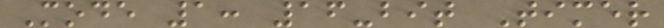Mode 1: 16-bit Timer
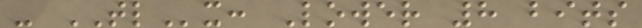- TLx: Lower 8 bits
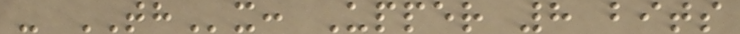- THx: Upper 8 bits
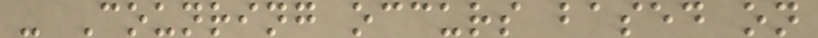- Counring occurs based on
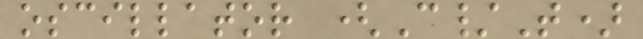oscillator (C/T)
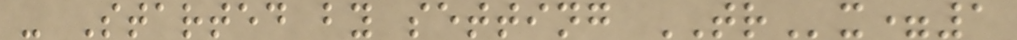- Started by setting TRx=1
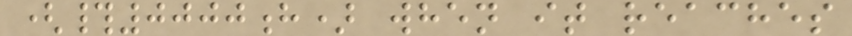(#0000h) when it reaches
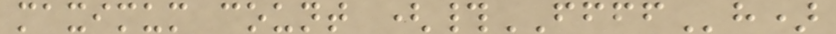maximum count (#FFFFh)
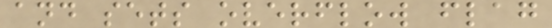and sets overflow flag
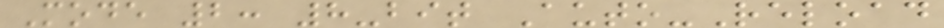Mode 2: 8-bit Auto-Reload
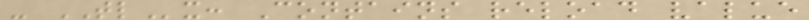- TLx: Contains reload value
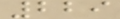229
